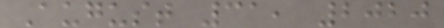August 31, 2020
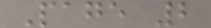Page 2
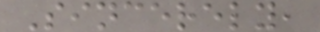Sincerely,
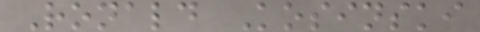Ronald Kosinski
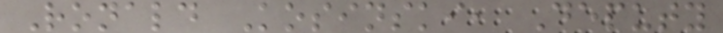Ronald Kosinski, Deputy
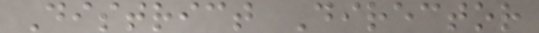District Director
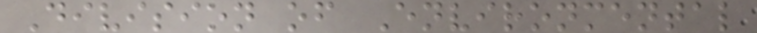Division of Environmental
